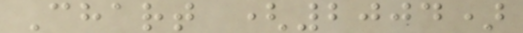Chart (2004)
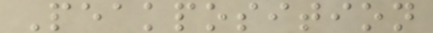Peakposition
